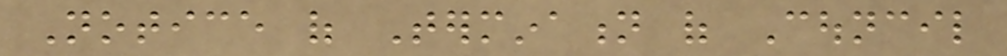Notice of Termination of Council
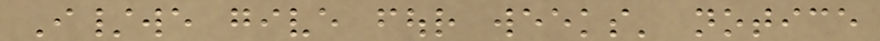I/we give four weeks' notice
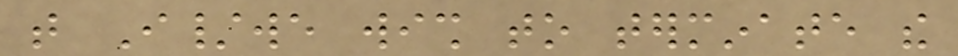that I/we wish to terminate the
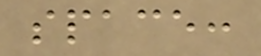space:
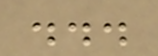...
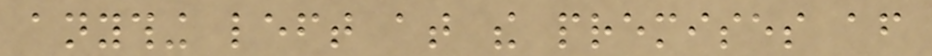anything left at the premises after
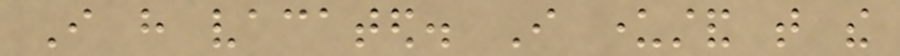I have vacated. I understand that the
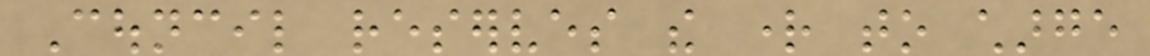Council reserves the right to charge
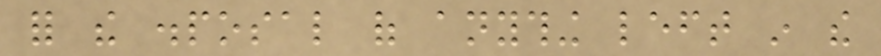for the disposal of anything left in the
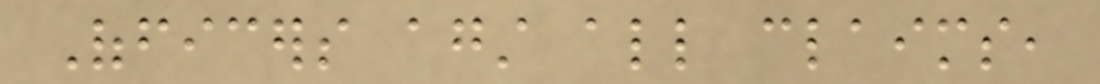Officers against all claims,
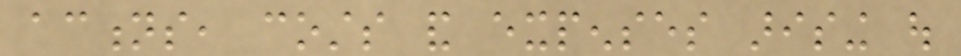actions, costs and expenses arising out
